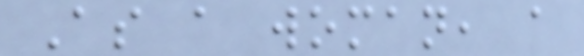As a woman, a
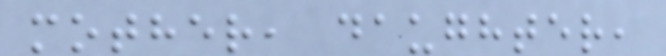mother, daughter,
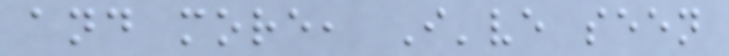and more, I've seen
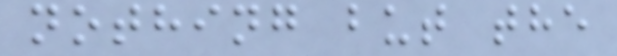nothing but the
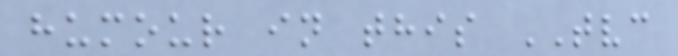humour in this TVC
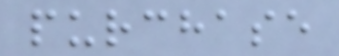purchase
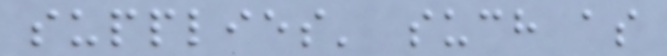supplies' such as
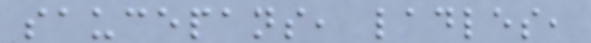saucepans, ladles,
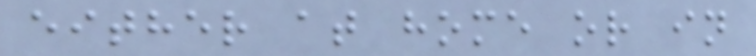either at home or in
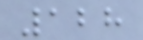128
